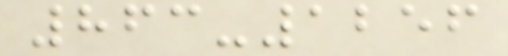863-1256
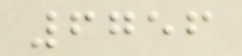6756
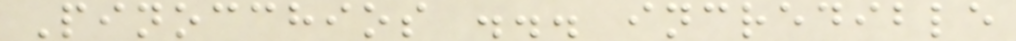Pinocchios ... incredible
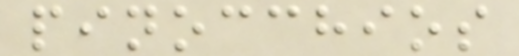pinocchios
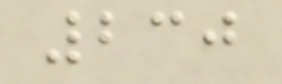230
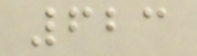623
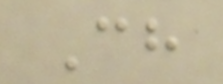Ch
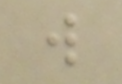w
